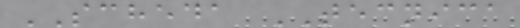SCHEDA TECNICA
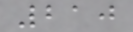210
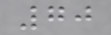70
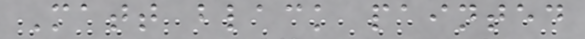Matt black painted
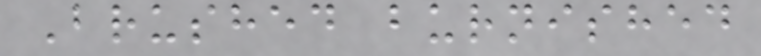Brushed burnished
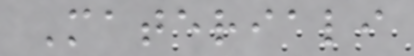Materiali
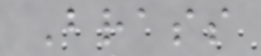Brass
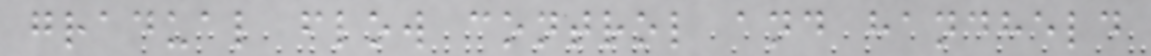gradual flow control and handheld
